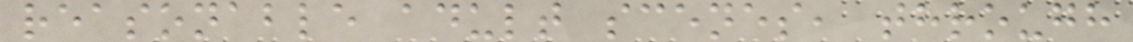reasonable adult scenes, through
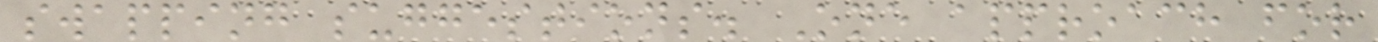swapping suggestions. One approach for
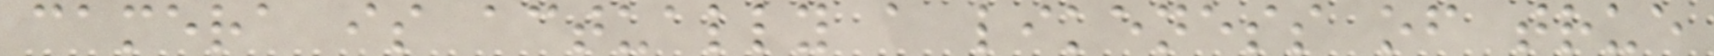camera is actually a likeness of true
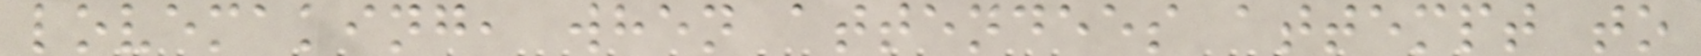lovemaking, when attendees attempt to
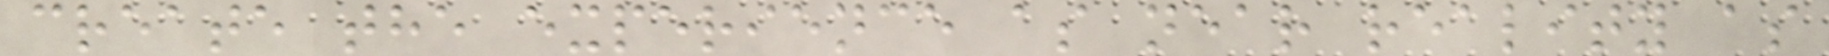create the experience as near reality as
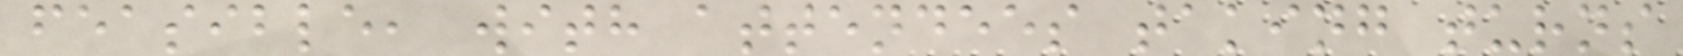feasible, with attendees taking turns
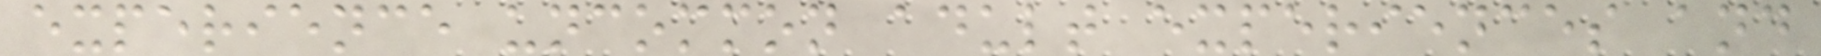experience uncommon adult experiences and
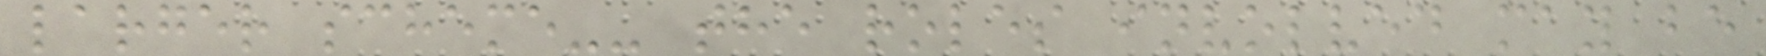larger scheme-- the roles involved may be
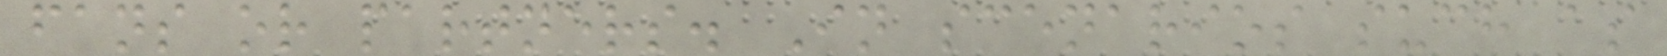fans or partners. In scenarios such as
